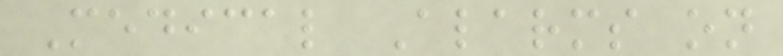Medical Alarms on
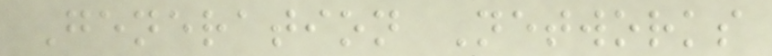Generation Networks
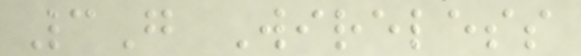3G Wireless
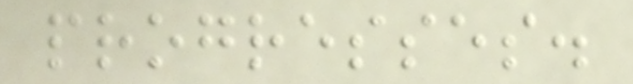progresses.
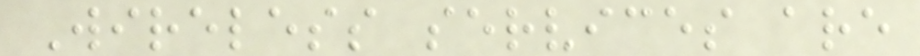Wireless services are
